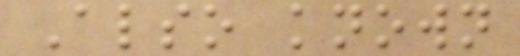Also known
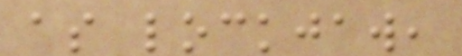as lockjaw,
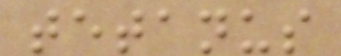tetanus
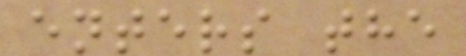enters the
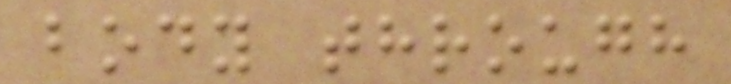body through
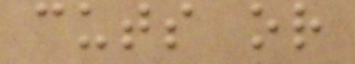cuts or
